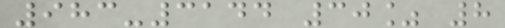983-3144 30% 8
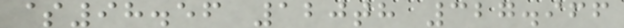$98.56 120th 327.966
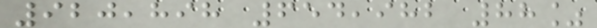920,898 654,982 88%
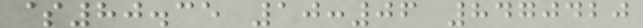$80.35 10:06 8470420
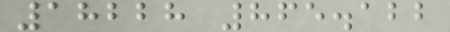18228 865.122
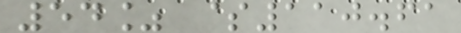54% $110.61
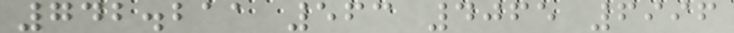742.211 563 4065 6996
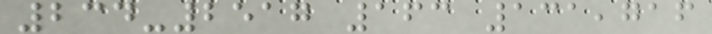234-2517 163 131,716
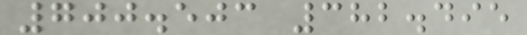700.503 382.495
